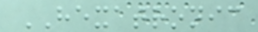HEXATRONIC
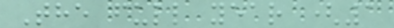The full year (1
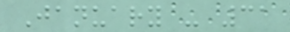January - 31
